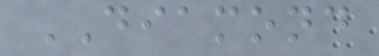DIAMOND
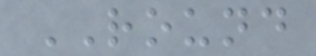ROUND
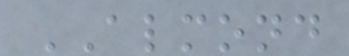ALMOND
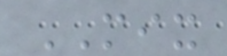MIX
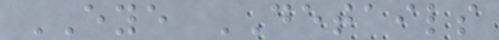EYE DETAILS
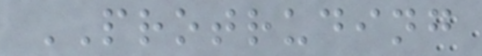PROTRUDING
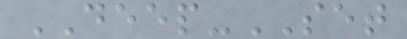DEEP-SET
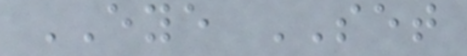EYE SET
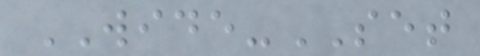WIDE-SET
